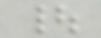|
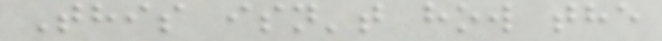This isn't how the
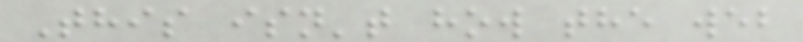This isn't how the web
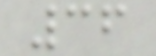36
